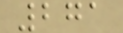271
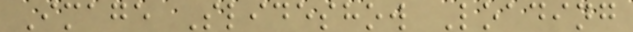Image Slideshow Loading
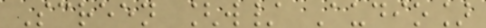Screen [w/ Audio]
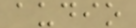audio
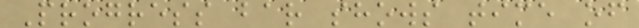Progress bar shows time of
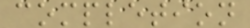completion
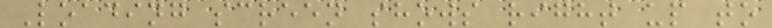Loading screen shows right up to
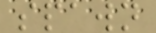spawn
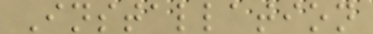Installation
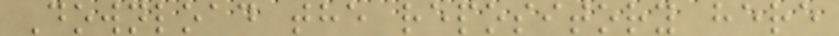Download the repository here
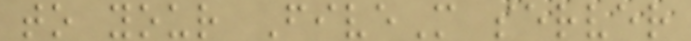to your FiveM server
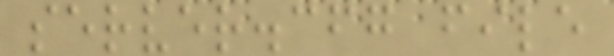server.cfg file
